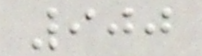900
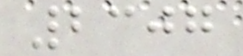2307
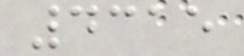4315
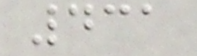431
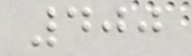400
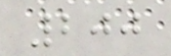200
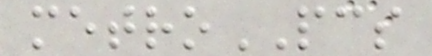metroPCS
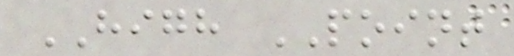HIGH POINT
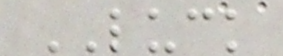LUCK
